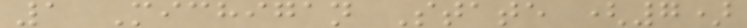1 Michigan State (7)
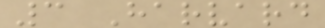3 Harvard
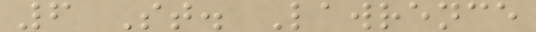6 St. Lawrence
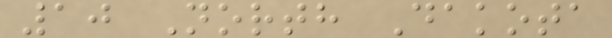10 North Dakota
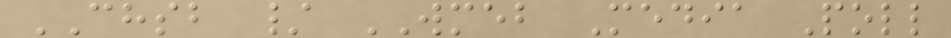CHSB / WMEB Media Poll
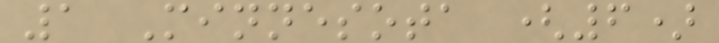1 Minnesota (6)
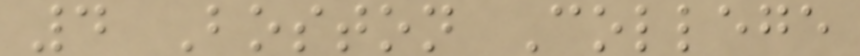4 Boston College
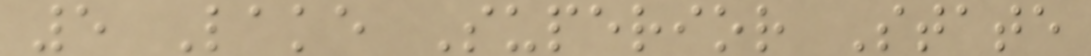5 Lake Superior State
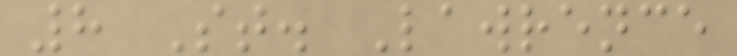8 St. Lawrence
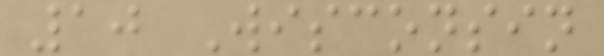10 Wisconsin
